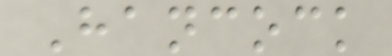Hancock
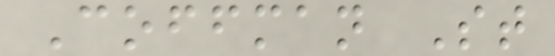Coffman St
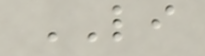LI
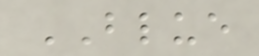BLUE
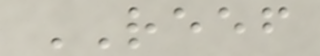REEF
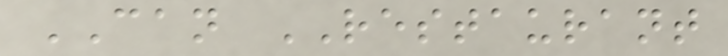CAN RESTAURANT
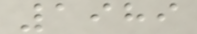1989
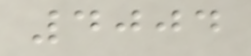4004
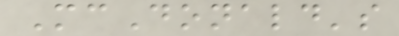McDonald's
